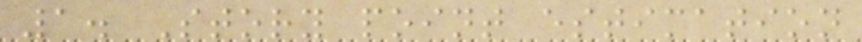1. Story point estimation
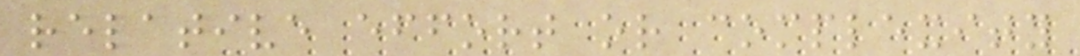relative effort or complexity
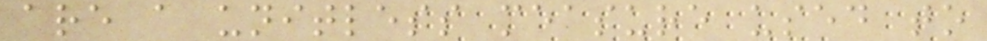are a unitless measure used to
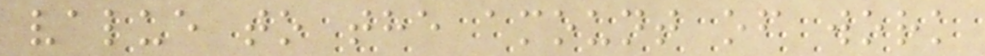value to the amount of work
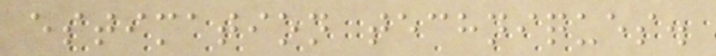estimation techniques.
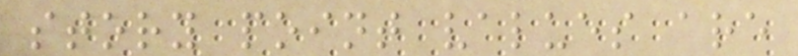story point values are
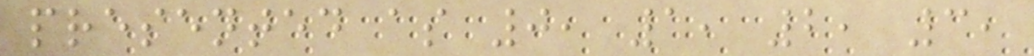presented as 0, 1, 2, 3,
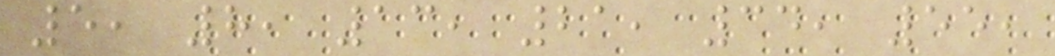5, 8, 13, 21, 34, 55,
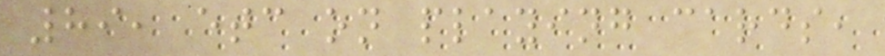89, etc on playing cards,
